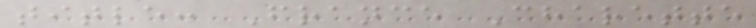title: France Charette
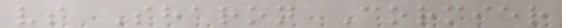vs Sharon Cormier
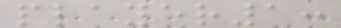player1:
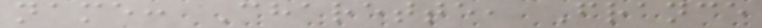name: Charette, France
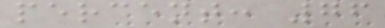percent: 76
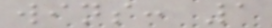wins: 1
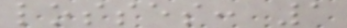losses: 1
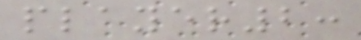player2:
